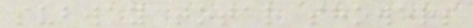subway total showers
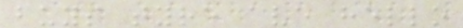buys tyre ave hello
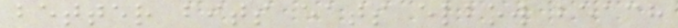better bits eats elbow beach
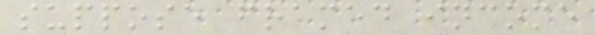suppose framed income
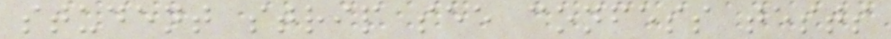student strip see confess tests
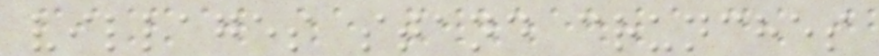villages stand crunches
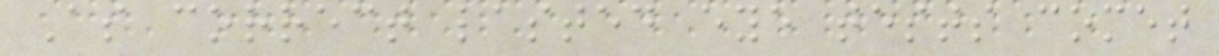As correct lasted eye tests comet
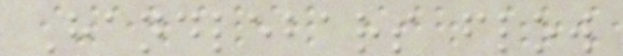Handlebars flow
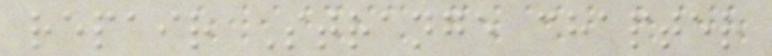repair Strange chapter
